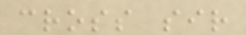cross sir
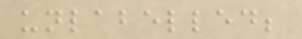unlabelled;
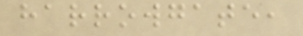harrowgate,
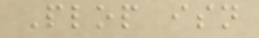Plop isn
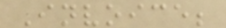Invoice;
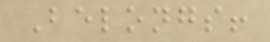Belongs!
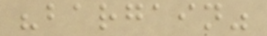"bargain"
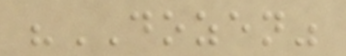"DOZEN"
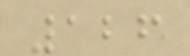126
